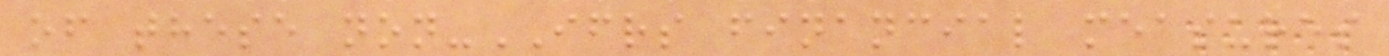of these non-IFRS financial measures
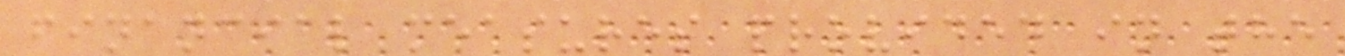financial measures provided in the
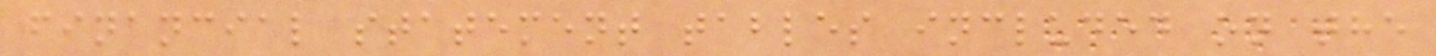financial statement tables included on the
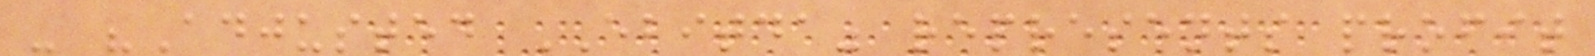- "Adjusted EBITDA" represents profit
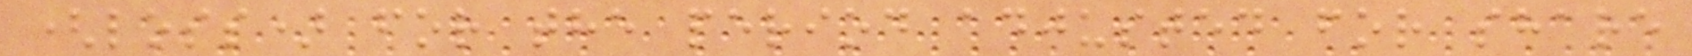(loss) for the period adjusted for share
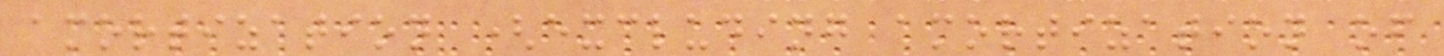amortization (excluding amortization of
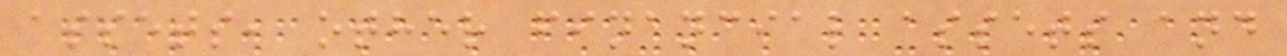assets, other financial assets and
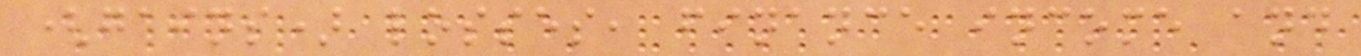(gains) losses, finance income and
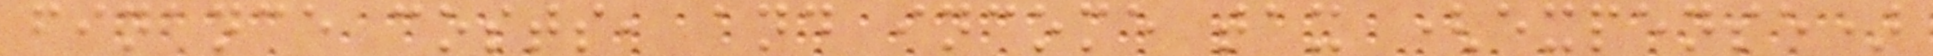finance costs, and income tax (expense)
